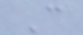C
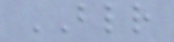BLR
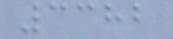3382
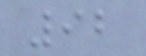92
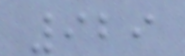929
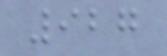927
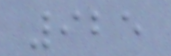925
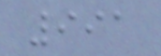991
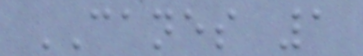CANES 1
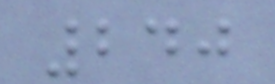240
